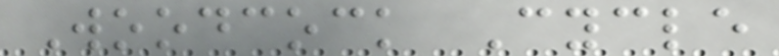Woodcock Cycle
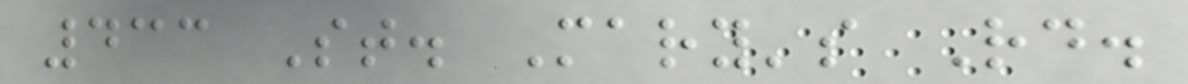433 St. Mary's Rd.
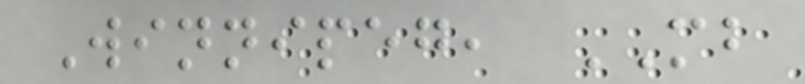Winnipeg, MB
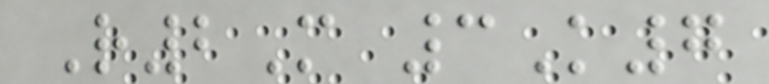R2M 3K7
